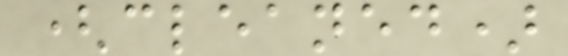(cleaned)
